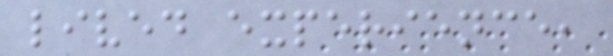lived experience,
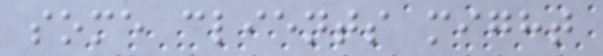some clients might
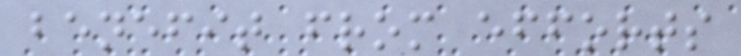benefit from efforts
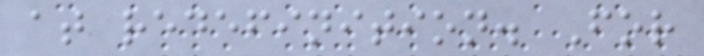at redefinition. For
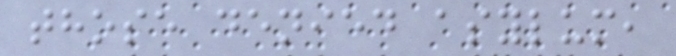those denied asylum,
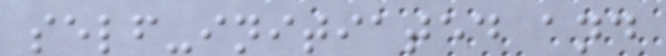self-initiated and
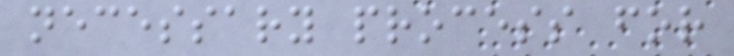necessary process for
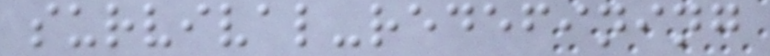survival-redefining
